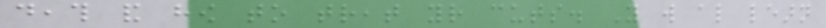death and how to treat your cuts. You will also learn
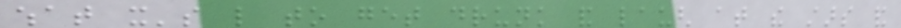what it's like to get drunk and laugh at the stars and
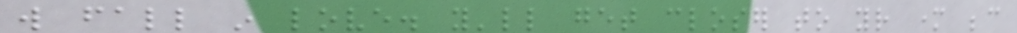will fall in love. you'll get closer to your mother because
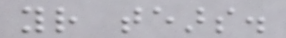your tears.
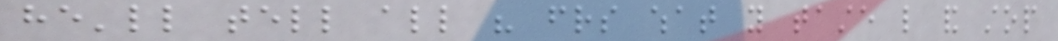he'll tell all his friends what you taste like and stop
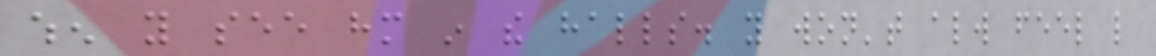when you see him in the halls. you won't always feel like
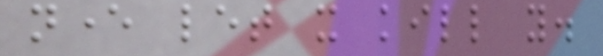never let it kill you.
